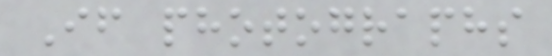If photographs
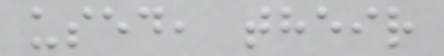used, their
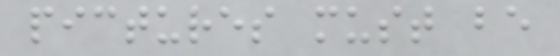pictures must be
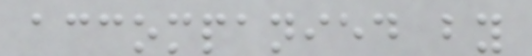accompanied by
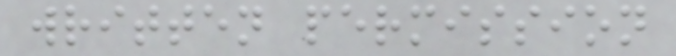written permission
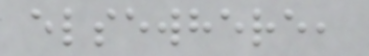elsewhere,
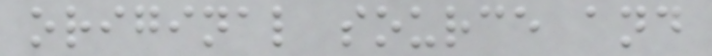original source and
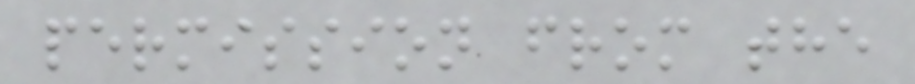permission from the
